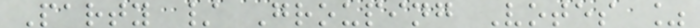Party / Grouping Votes %
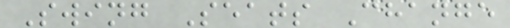Swing Seats Change
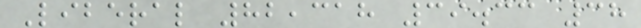Liberal 82,318 39.33 38
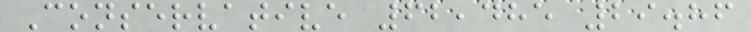Conservative 62,485 29.86
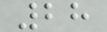28
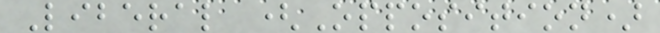Liberal (Opposition)
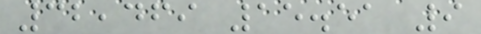32,469 15.51 9
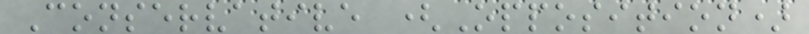Conservative (Opposition)
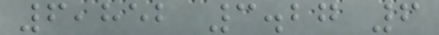6,852 3.27 6
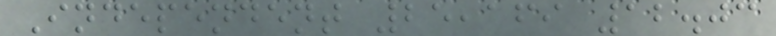Independent 25,169 12.03
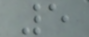5
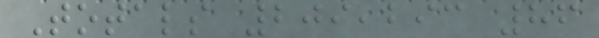Totals 209,293 86
